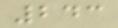243
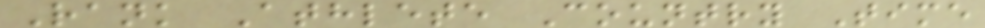Rank Athlete Country Time
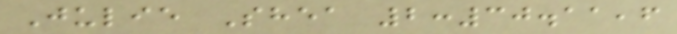Julie Shea 2:30.11,6
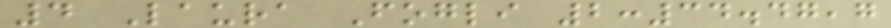4 Laura Fogli 2:34.47,7
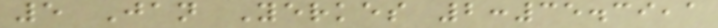5 Jan Yerkes 2:35.39,1
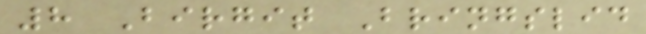8 Birgit Bringslid
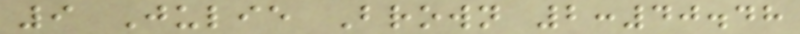9 Julie Brown 2:40.48
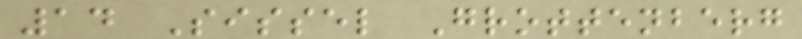14 Sissel Grottenberg
